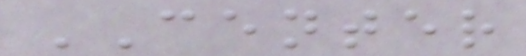CENTER
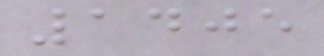1405
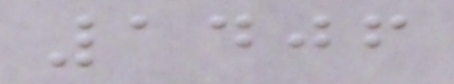1406
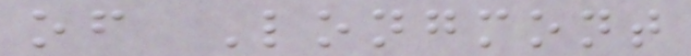of Longmont
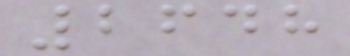2648
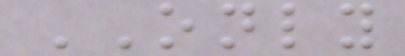ONLY
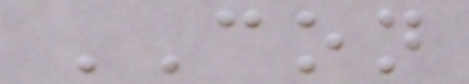CON
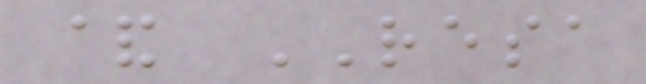& RESA
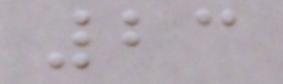23
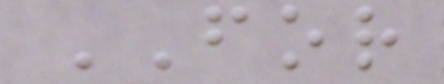FOR
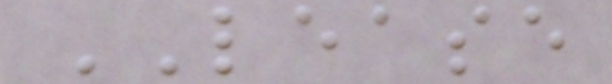LEASE
